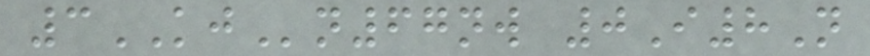3KJn67nw 0I8N
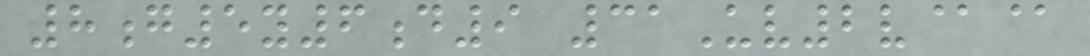8g5y6d9 31Uv2v@@
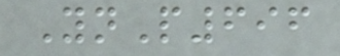YnP696
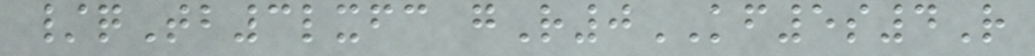/qTb3lxfc gR0KF5s4R
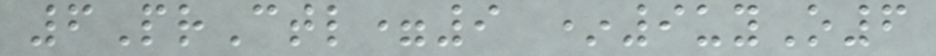6PrCtl=9 *9uyO6
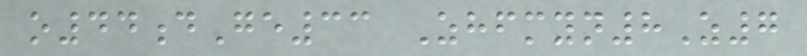o44dGe33 Zhfmyn8Z7
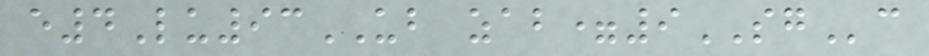e4Lu93UB zab=9SGc
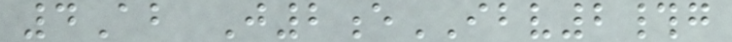4Ab J2eIBV2#g
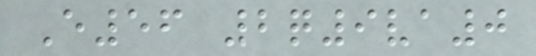E56 2q9va0
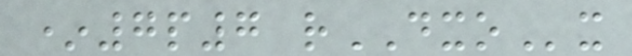*7p7 rDXOx
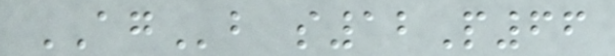AGb s12P66
